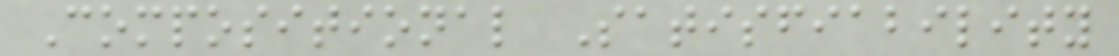Compositional Satisfiability
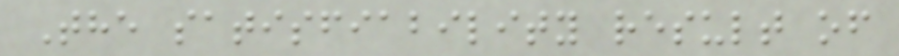The satisfiability result of
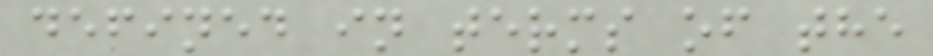defined in terms of the
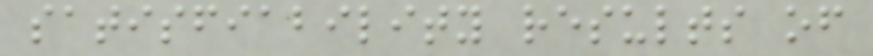satisfiability results of
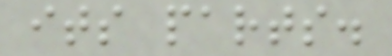its parts.
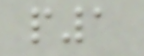p1
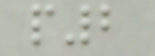p2
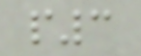p3
